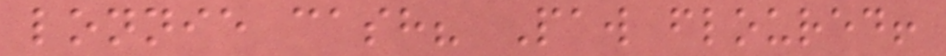lonnie cash? Paw floured!
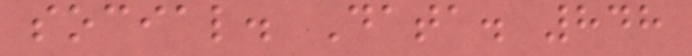social. Data. 848
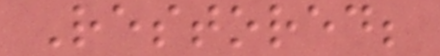Restored;
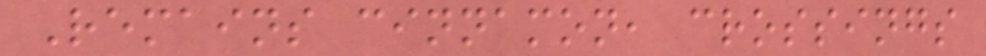Remains cinnamon, crossings
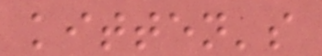kitten's
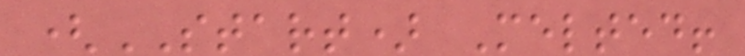(START) Melted!
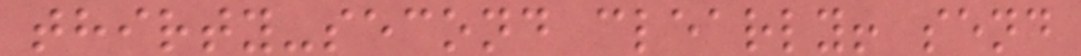thirty-second clearly! send
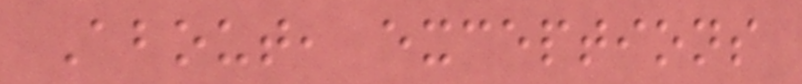About, exceptions
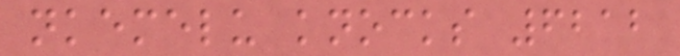nkemelu knocks 6212
